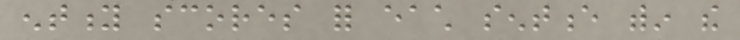entity scores for each sentence within the
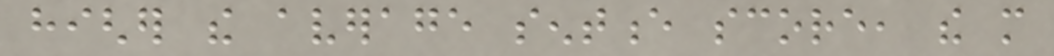higher the average sentence score, the more
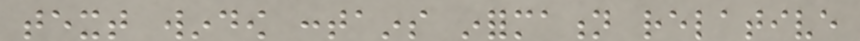text window contains information relative
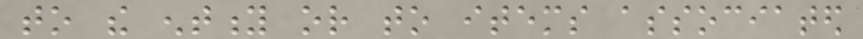to the entity or to items associated
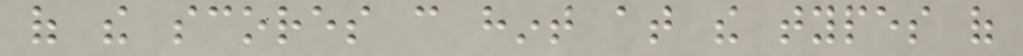of the scores can hint at the types of
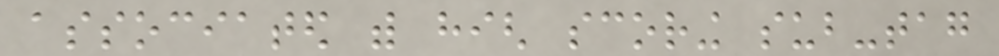associated with high scoring sub-tag
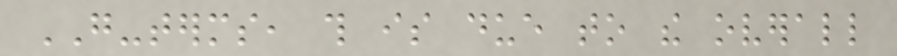GO-terms, this is due to the overall
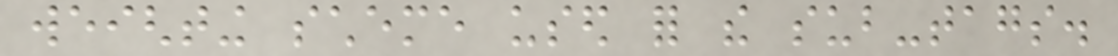weighting scheme used for the sub-tags.
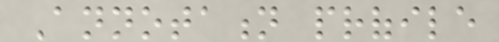Annotation profile
